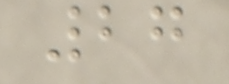27
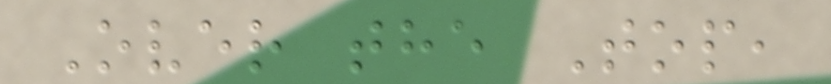Over the Top,
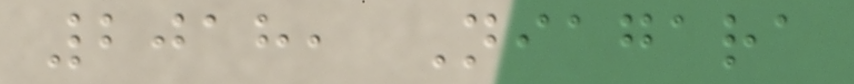2018, Niagara
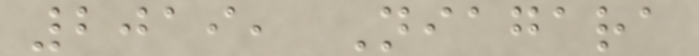2019, Niagara
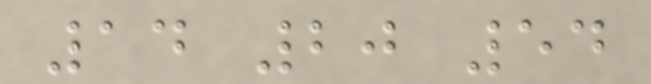14 20 54
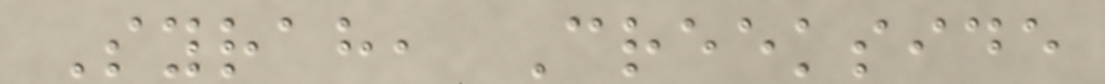Syrah, Creekside
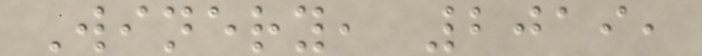Winery, 2019,
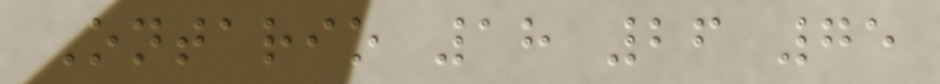Ontario 18 26 75
